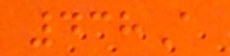438A
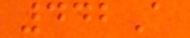442A
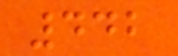442
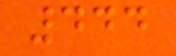444
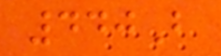440B
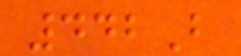442B
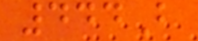444B
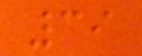39
